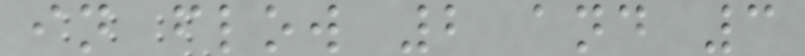in flow 2 and 3
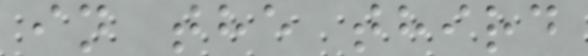in the third
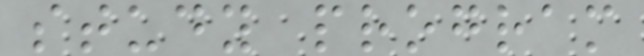study program
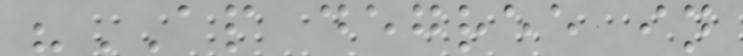"AP degree in
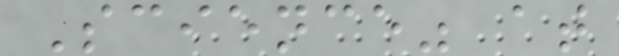Science" at
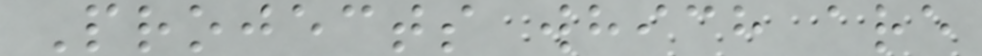Projects which are
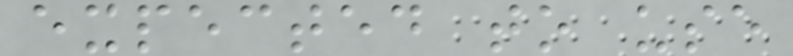expected to use
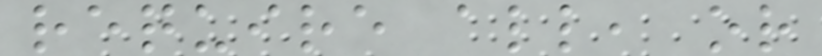require all, or
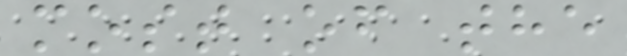most of the
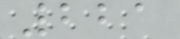221
